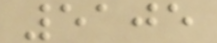5105
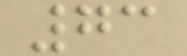73
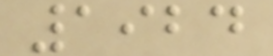1924
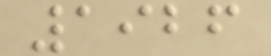1926
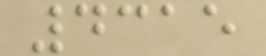4315
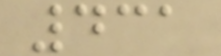431
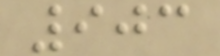903
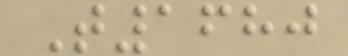T1680
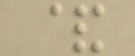&
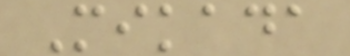Mikada
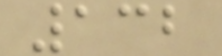132
